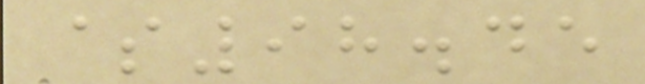$98.45
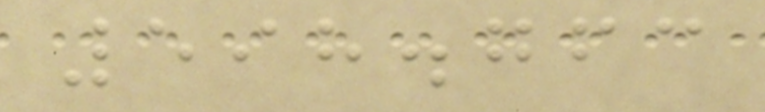598.763
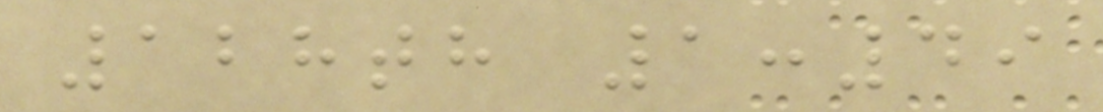128th 1:49
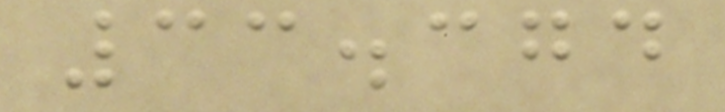33.374
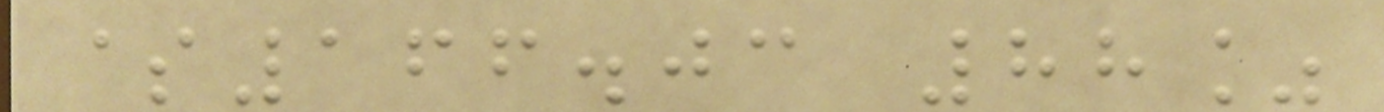$166.03 88%
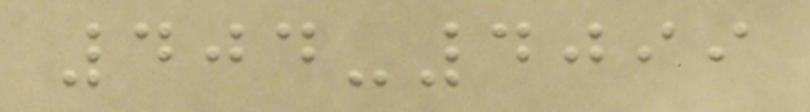404-4099
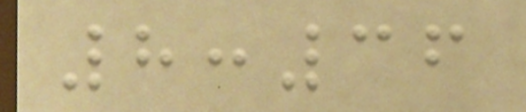8:36
